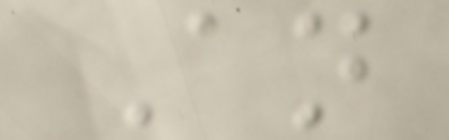An
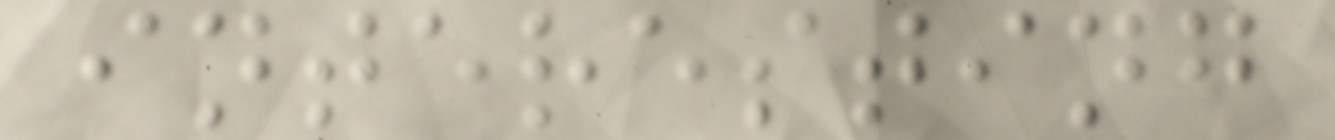interesting
